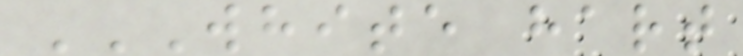WHITE HART
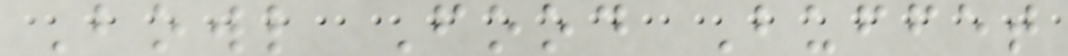Bowl Food Buffet
